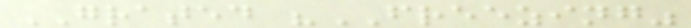GRATED "FREEZING"
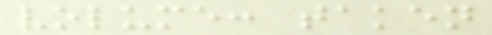volume: taken
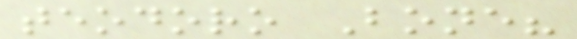teodoro Bone?
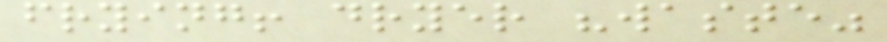frying! dryer "waste"
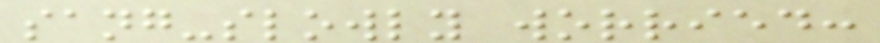sang-slowly worried:
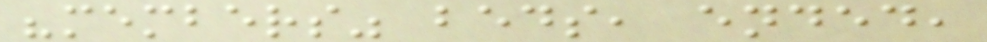"members" beds, ended,
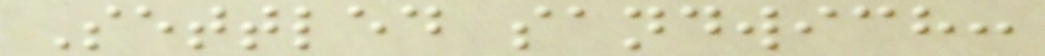Settled sandwich:
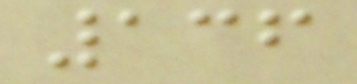136
